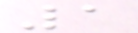1
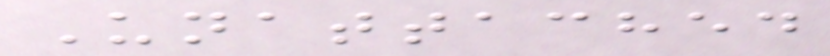Unattached
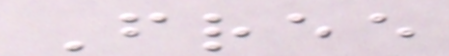Free
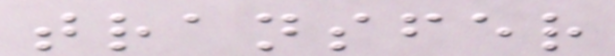transfer
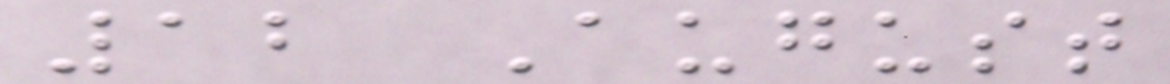12 August
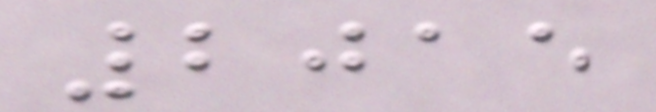2015
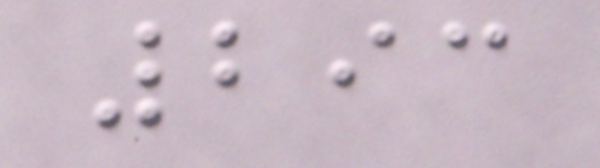293
